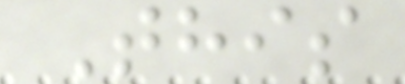This
